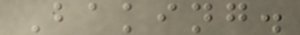Baking.
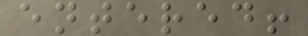entered!
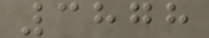3878
